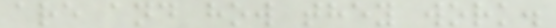are and how they work.
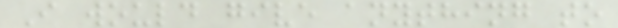I would give anything to
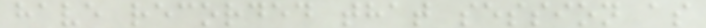have recorded that session as
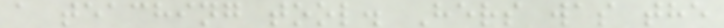a teaching tool. Hers was the
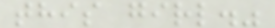this girl."
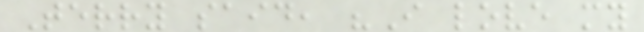Terry said, "I love my
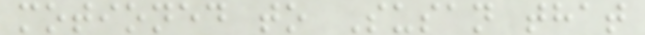motioned to Susan that
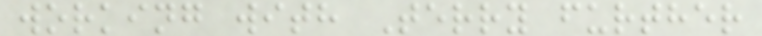working with Terry further
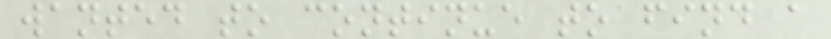wanted to continue to find a
